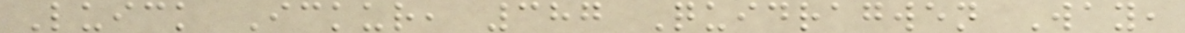Luick Ickur, 387 Quidragwen Way,
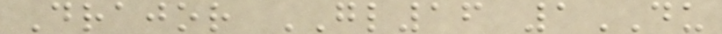Drajor GL16 1DU
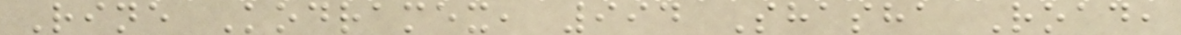Rine Kodramex, 994 Shasha Road,
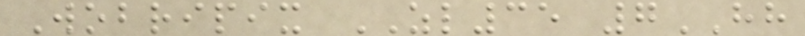Wobripix ZL35 7HH
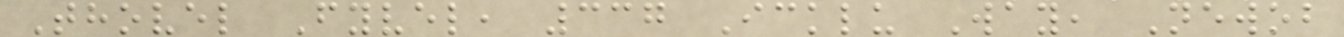Thovel Fyvel, 337 Icklu Way, Newob
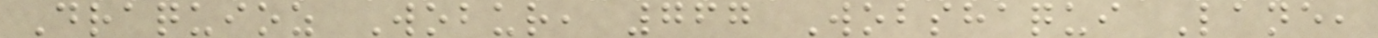Draquioz Wobur, 767 Wobshaqui Lane,
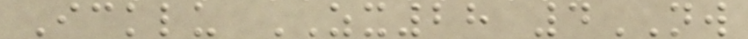Icklu ZX28 4NW
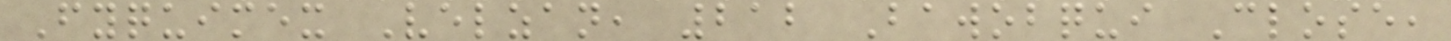Fyquimex Velzan, 212 Bawobqui Close,
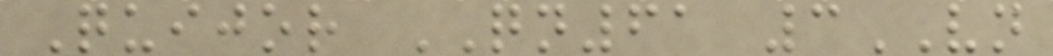Quijor QN61 3VN
